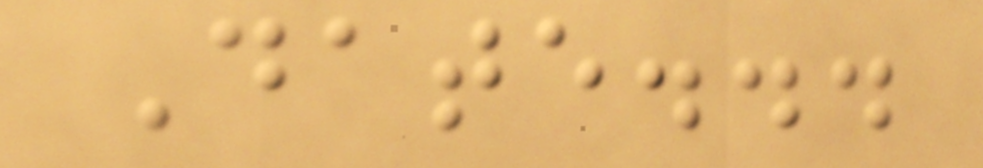Date...
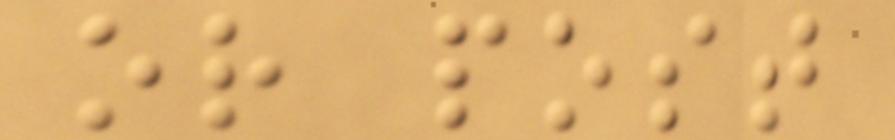or post
